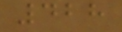428
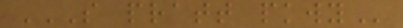S PRATT PKWY
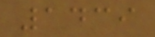1439
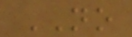NO
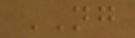NG
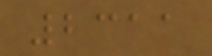2311
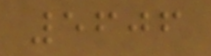5606
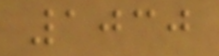1030
